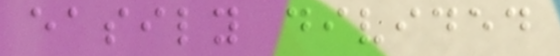easily divided
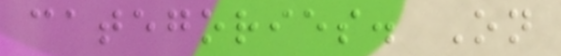categories. On
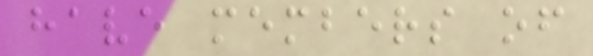have members of
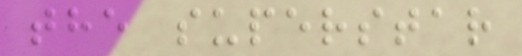the superstar
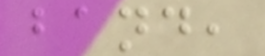band,
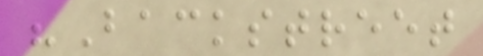"Backstreet
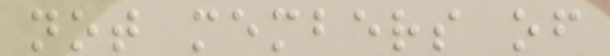not members of
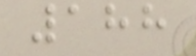188
